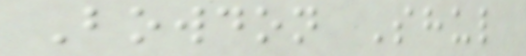Bowdon Shul
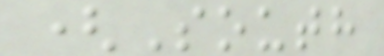(South
